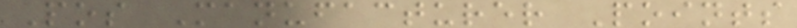Pos Manufacturer Points
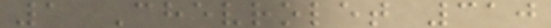1 Chevrolet 310
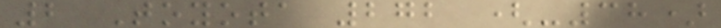2 Toyota 272 (-38)
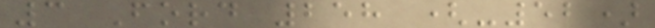3 Ford 258 (-52)
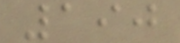190
